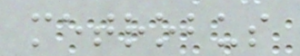metrobus
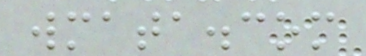wmata.com
